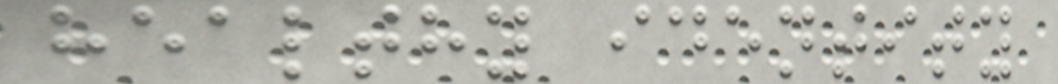healthy identity
